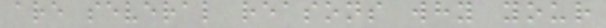are several reasons why your
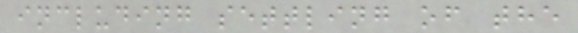including settling of the
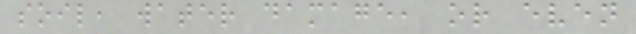soil, water damage, or even
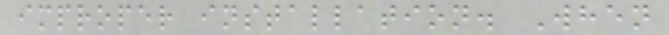improper installation. When
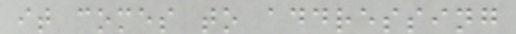it comes to addressing
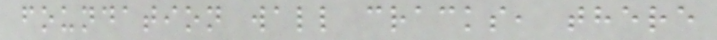foundation wall cracks, there
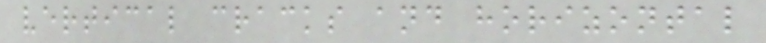vertical cracks and horizontal
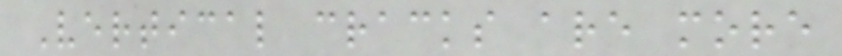Vertical cracks are more
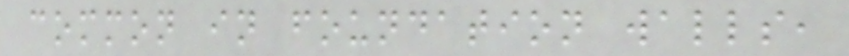common in foundation walls,
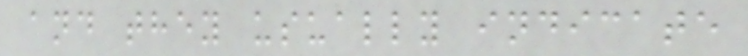and they usually indicate
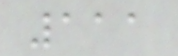111
